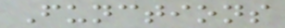Functions
